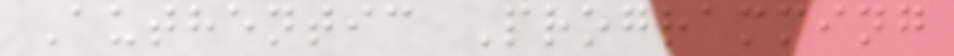Authentic Programming
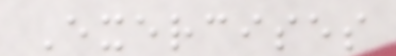Exercises
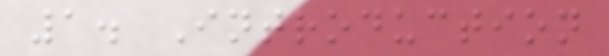1. Introduction
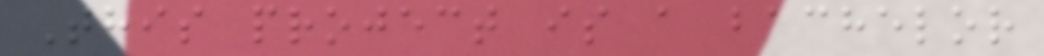This project is a bachelor
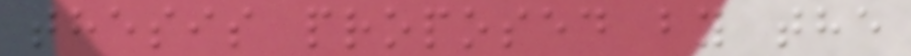thesis proposed by the
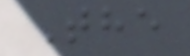The
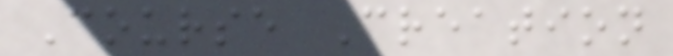Course Creation
